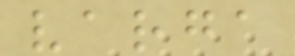varga
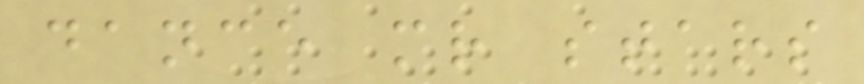dance mr stars
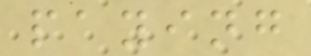paying
